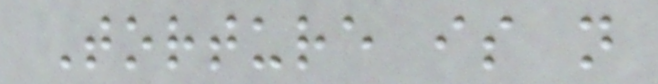Torture is not
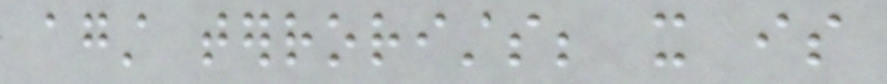against terrorists; it is
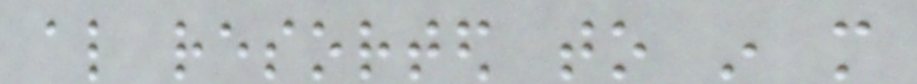also resorted to in more
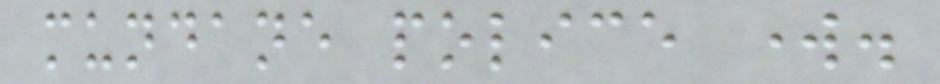mundane police work.
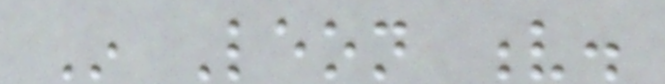In Leon v.
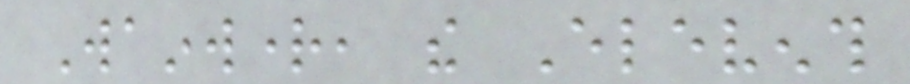Wainwright, the Eleventh
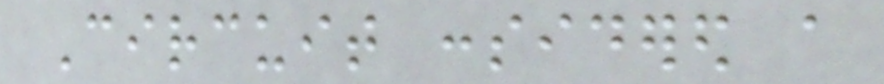Circuit considered a
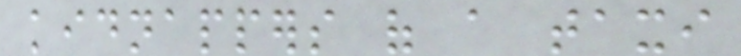kidnappers of a taxi
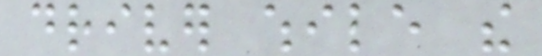driver while the
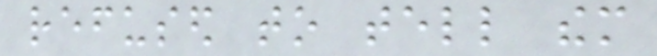refused to tell them
